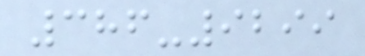386-9299
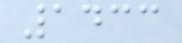1433
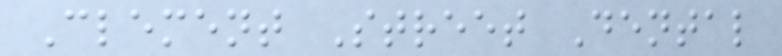Clement Street Dental
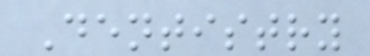Dentistry
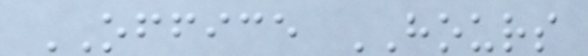OFFICE HOURS
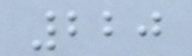220
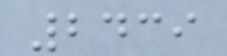2439
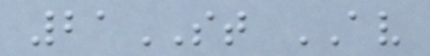21ST AV
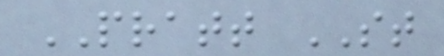PRATT ST
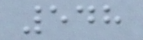548
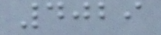4029
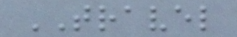TRAVEL
